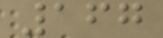167
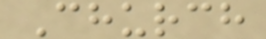Church
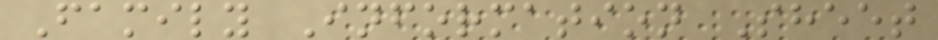Family Information Sheet
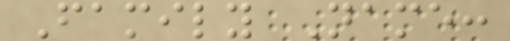Family Name:
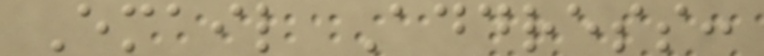Email Address:
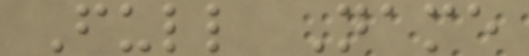Full Name
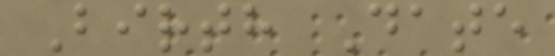Birth Date
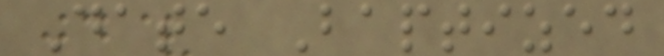Date Baptized
